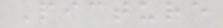Picture
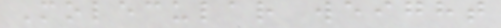Molecular weight
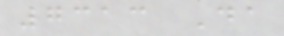7313 Da
